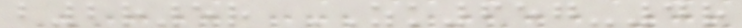b2r5r ZK657-4r
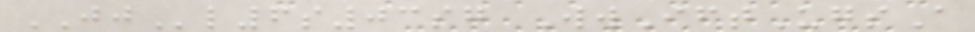JJl6s03sg WwIftUgsA
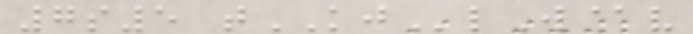7s5 tKJlW@v
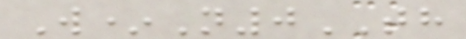W*N0TH
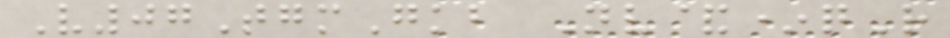V07TgmGkb Nv&*qR
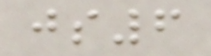js6
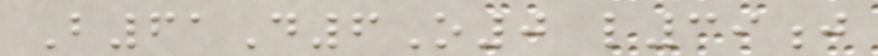B61D6O0 l39j
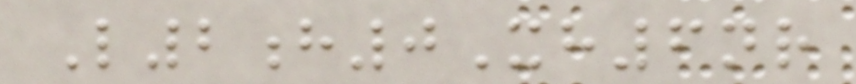L2h0Xh6nr
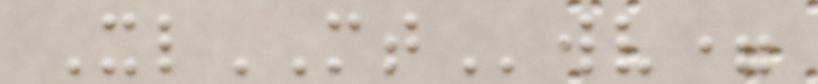XlMTwv=
